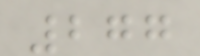277
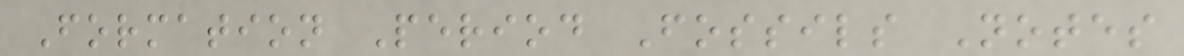Formation Period Fossils Notes
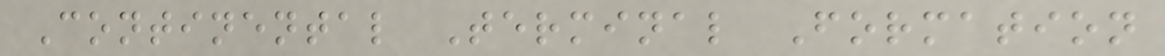Continental Terminal Formation
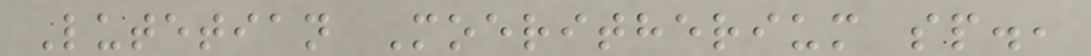Lutetian Moeritherium sp.,
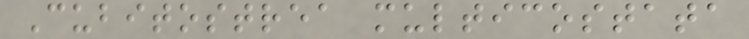Cubitostrea multicostata
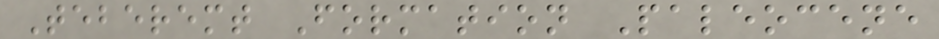Teberemt Formation Paleocene
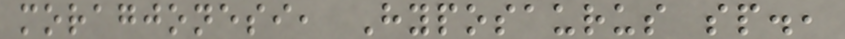moragjonesi, Hyposaurus sp.,
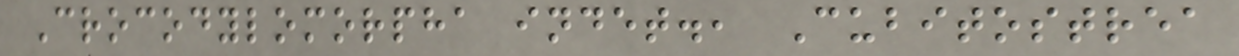Crocodylomorpha indet., Cubitostrea
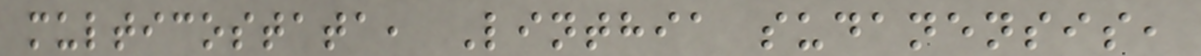multicostata, Linthia sudanensis,
